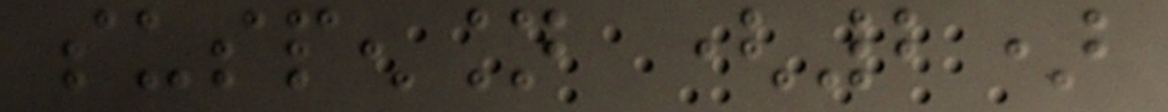suspension (2)
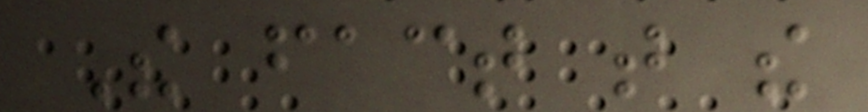The fact that the
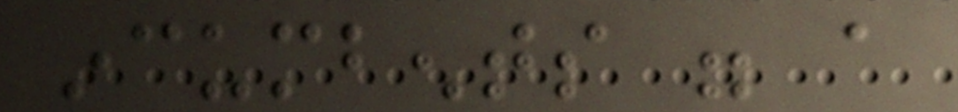incumbents were a
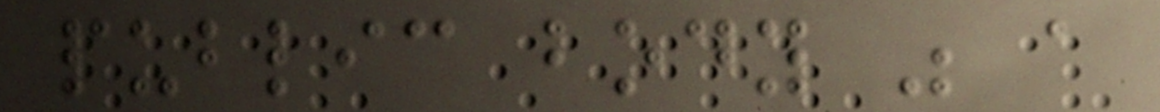public body was a
